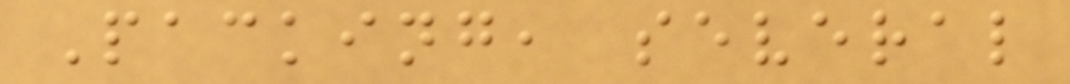Packing, several
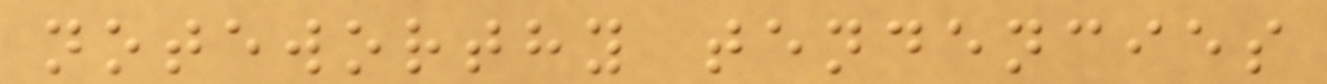noteworthy tendencies
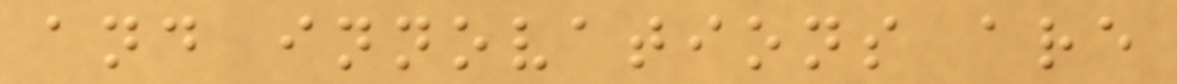and innovations are
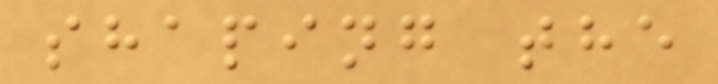shaping the
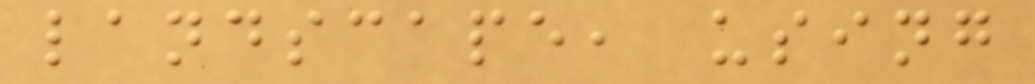landscape, using
